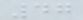47
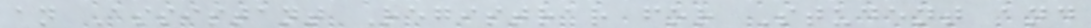an Assistant Registrar for Student and
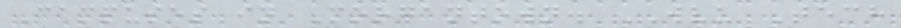Campuses in Morgantown. WVU Tech
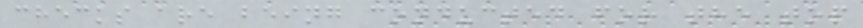checks are being conducted for the top
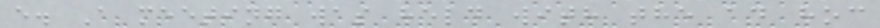e. A meeting was held with the ad hoc
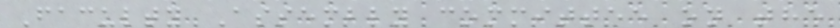Faculty Assembly committee on the
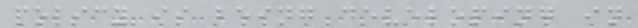policy is being developing in
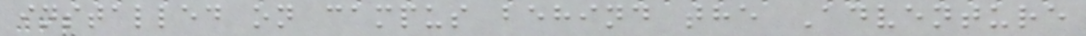installed on campus behind the Adventure
